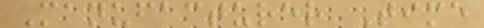Manufacturer Time
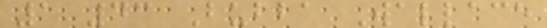1 43 Bubba Wallace
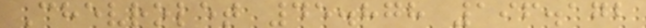Chevrolet 45.878 196.172
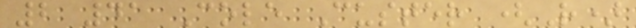2 41 Cole Custer (R)
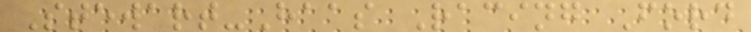Stewart-Haas Racing Ford
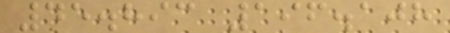45.893 196.108
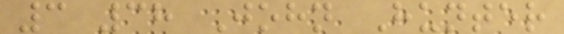3 38 John Hunter
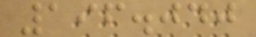196.040
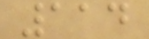114
